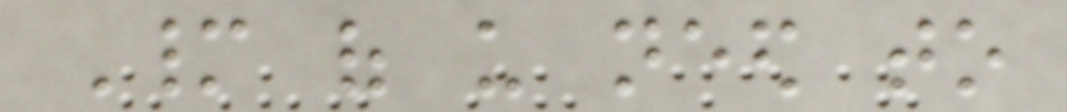Many of us need to
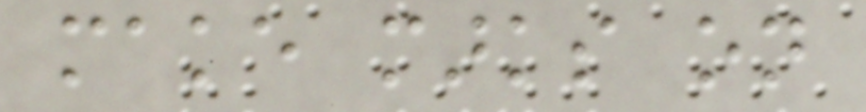make marks on
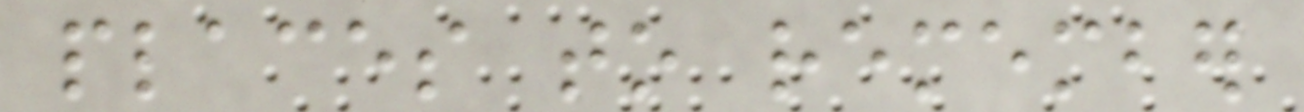places to remember
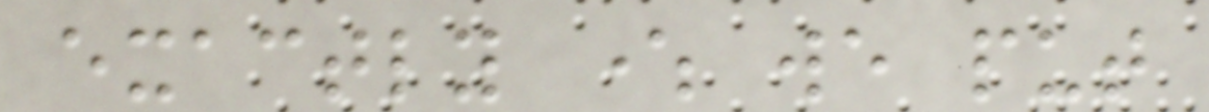exactly where we put
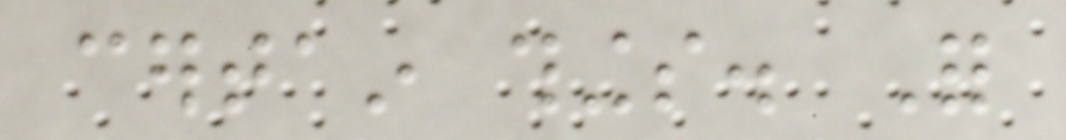certain things. For
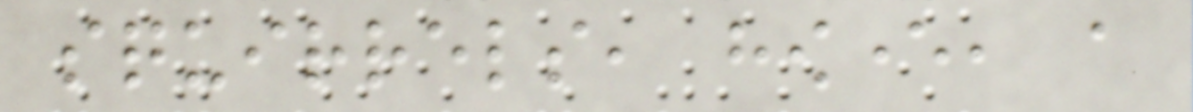squirrels, however, a
